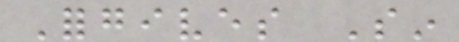Forgives Sin
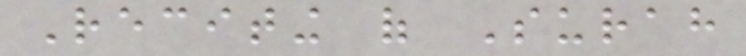Reciting of Surah
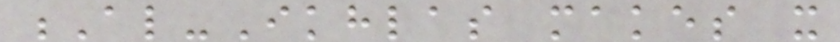Al-Ikhlas makes it
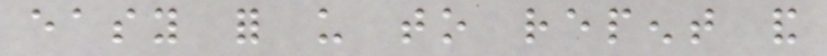easy for us to repent and
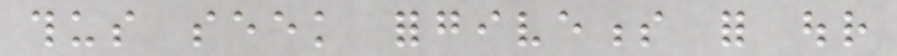thus seek forgiveness for our
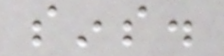sins.
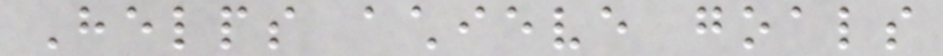Helps achieve goals
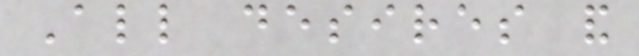All desires and
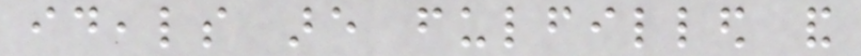ideals are fulfilled and
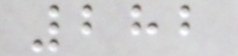282
